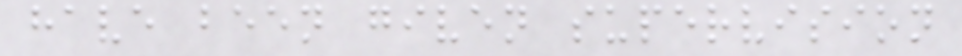have been given supervision
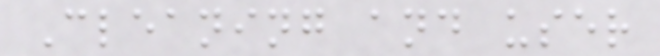Cleaning and user
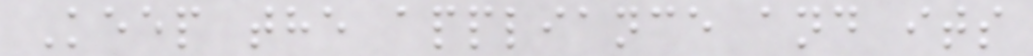Keep the appliance and its
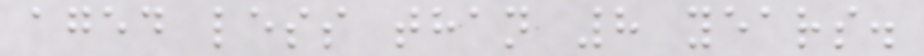aged less than 8 years.
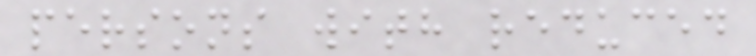persons with reduced
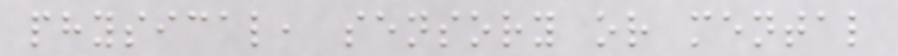physical, sensory or mental
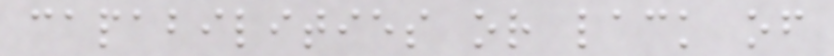capabilities or lack of
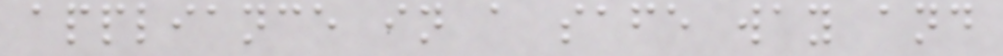appliance in a safe way and
